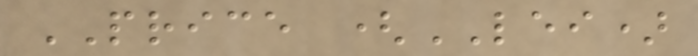PRICE (LEI)
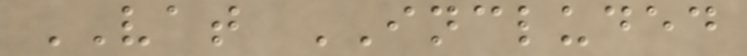VAT INCLUDED
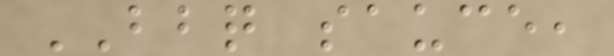BBQ sauce,
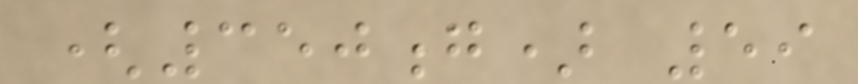(350g) 59
